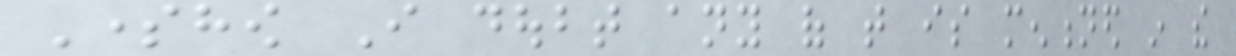Somehow I doubt any of that is mentioned in the
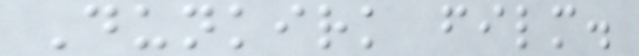Dunkirk film.
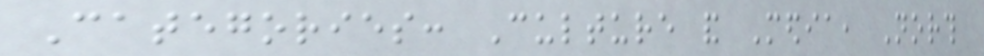Categories: Culture and Media, North
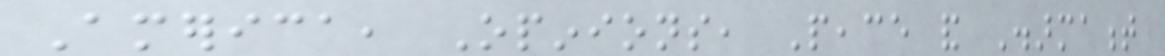America, Opinions, Peace and Disarmament
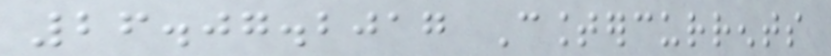26.07.2017 Countercurrents
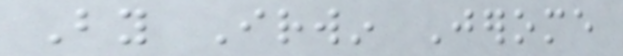By Irwin Jerome
